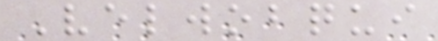Velwobqui
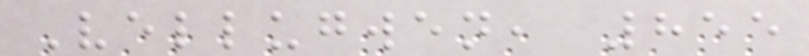Vellugwen, 855
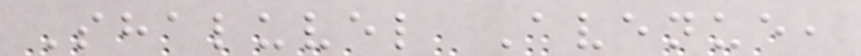Shaluvel Avenue,
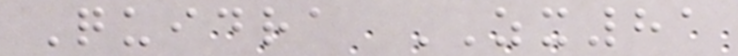Quidra ZX81
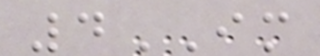4IM
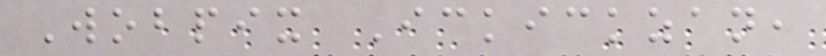Wobpix Ickickzan,
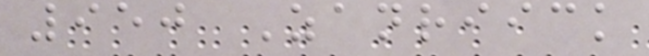950 Zanriick
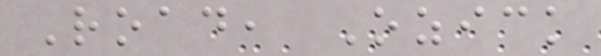Road, Ozick
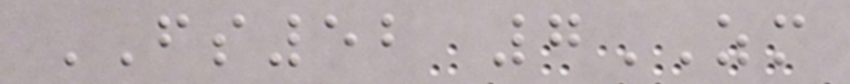FS52 7ZM
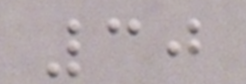30
